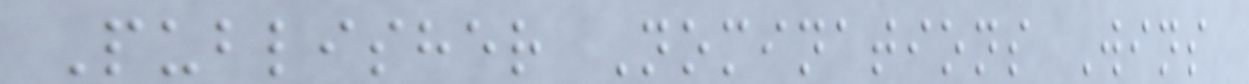Publisher Nominations Wins
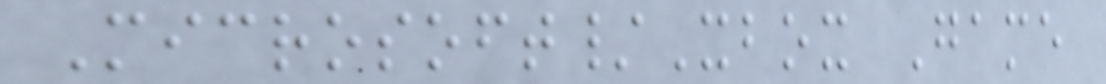Microsoft/Xbox Game
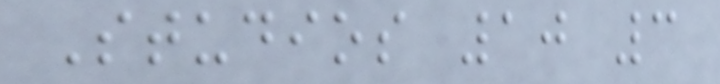Studios 10 3
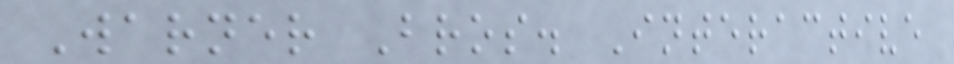Warner Bros. Interactive
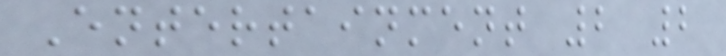Entertainment 2 2
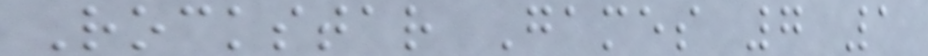Rockstar Games 7 1
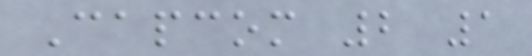Capcom 2 1
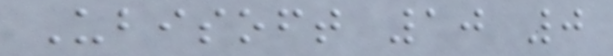Ubisoft 10 0
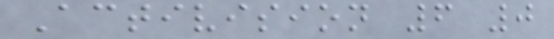Activision 6 0
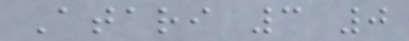Atari 3 0
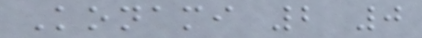Konami 2 0
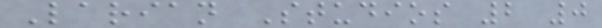Larian Studios 2 0
